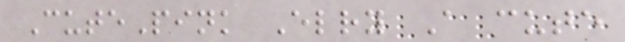CutePink Elry A cute
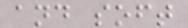and soft
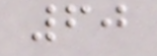60
